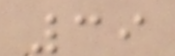39
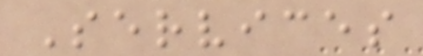Services
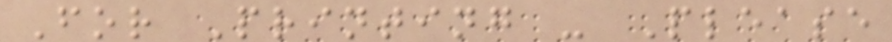For Printing - Please
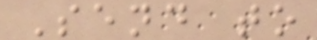Send to
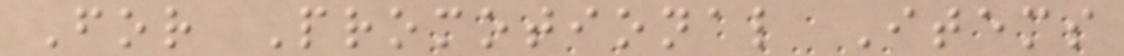For Promotional Items
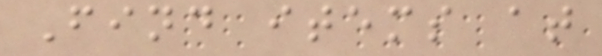Find items at
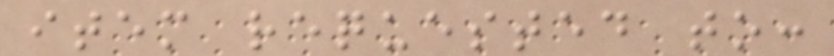item requested to:
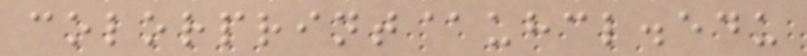colorprint@uhcl.edu
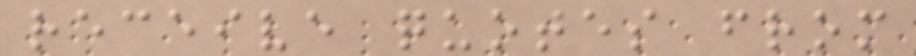receive quotes from
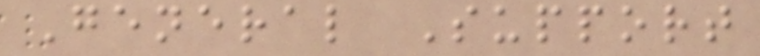General Support
